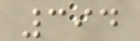394
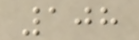108
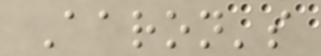Aaron's
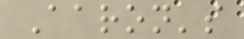Aaron's
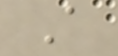A
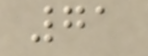71
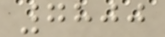7800
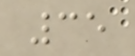35
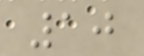10
